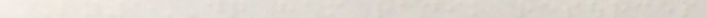LY1DQ ham radio resources
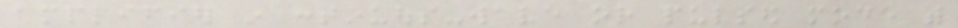amplifier in continuous-wave or pulsed mode with
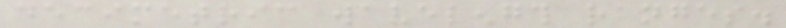decimetric wavelength ranges.
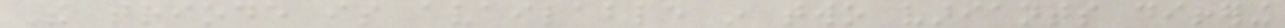The triode is available in two variants differing
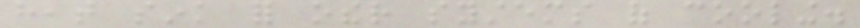heat sink for other systems of cooling.
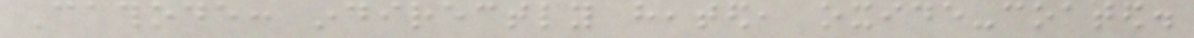Cathode: indirectly heated, oxide-coated.
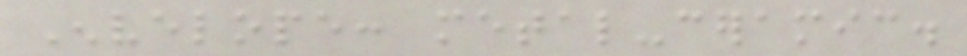Envelope: metal-ceramic.
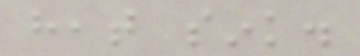heat sink.
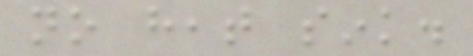no heat sink.
